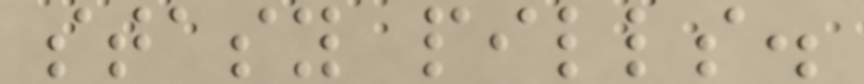stasy pills.
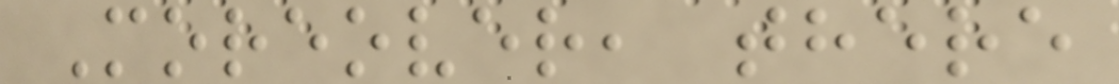Moreover, there
